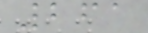261
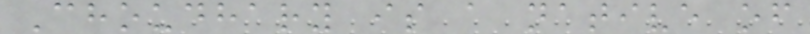Choudhary is a native of
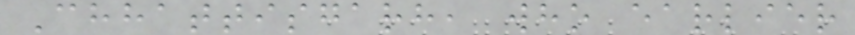Chhattisgarh, who earlier
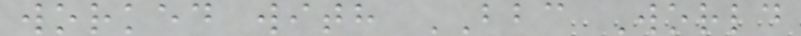worked with BBC World
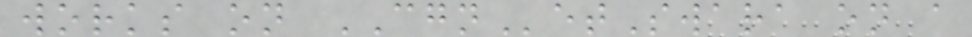works on CGNetSwara on a
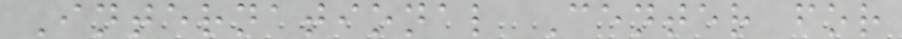International Center for
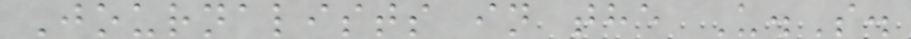Journalists in the U.S.
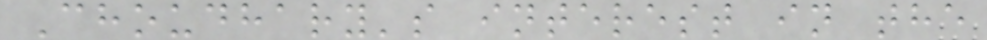Choudhary's interest in the
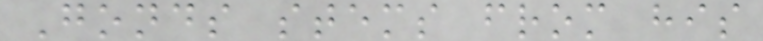Gonds stems from his
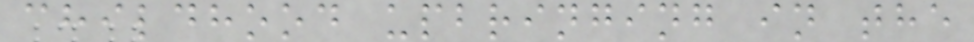childhood upbringing in the
